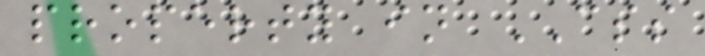property in CSS
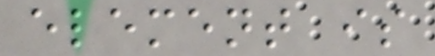element is
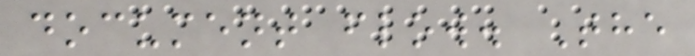document flow. The
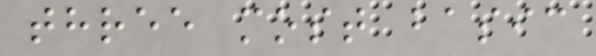three most basic
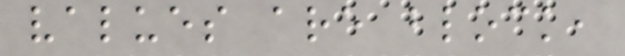values are block,
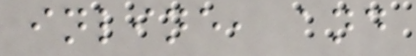inline, and
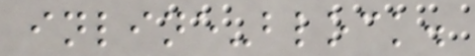inline-block.
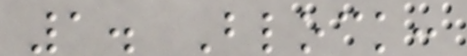1. Block:
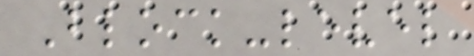Block-level
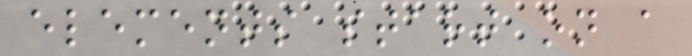elements start on a
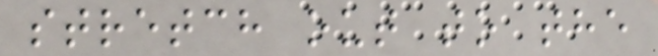stretch out to the
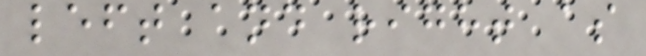left and right as
